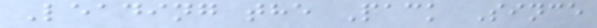Leading the Pack Since
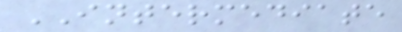INTERMEDIATE
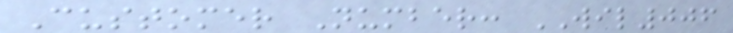Customer Number: WIL006
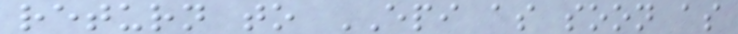return to EPI as soon as
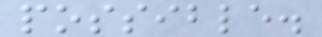possible.
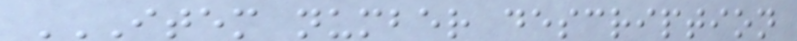ITEM NUMBER DESCRIPTION
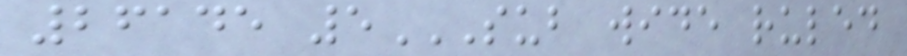26145 5SUB WIDE RULED
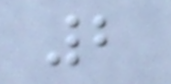2
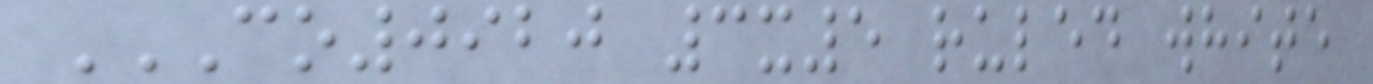CO0920 3X5 RULED WHITE
